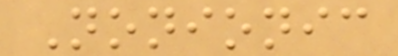Nonionic
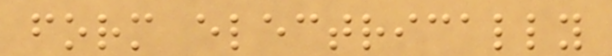form electrically
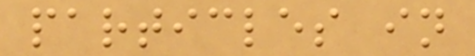particles in
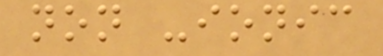non -ionic
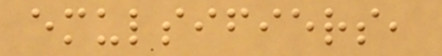emulsifiers,
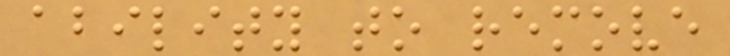ability to remove
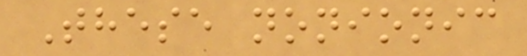These nonionic
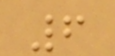6
